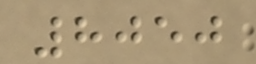8050
